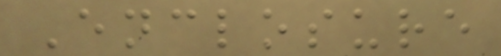Enclosure
